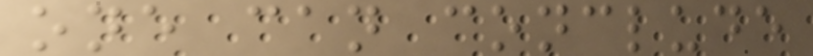one can conclude
